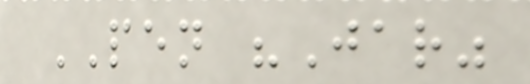PEN "Jar"
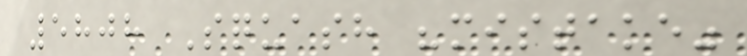5808 Squash "mistake"
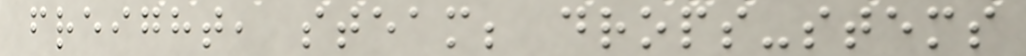freight, steam; drops-stems
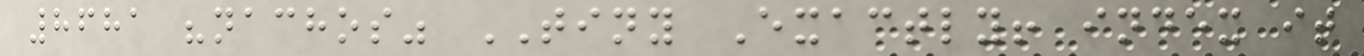8681 "nachos" TINY Exactly! index it
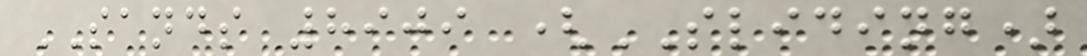SANDS 8909 (SLIDING)
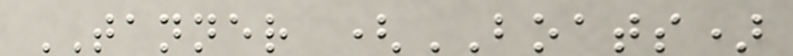TANNER (BOATS)
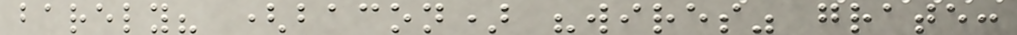barely? (bacon) "wires" grate:
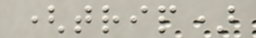(trip)
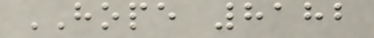HOPE 8182
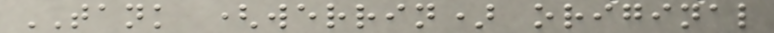TANK (werrin) original
